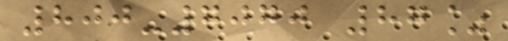800-7070 87%
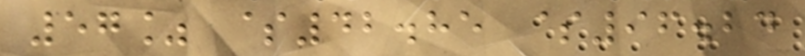57% $42.85 $96.24
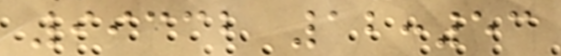99332 12:53
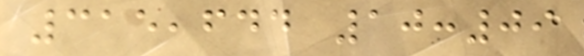315,644 10:09
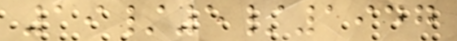19/5/1947
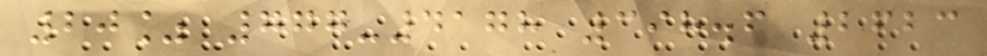20% 777-4178 398.6 2623
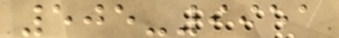505-9951
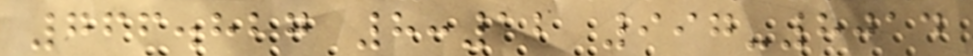766.827 8:12 997-8014
